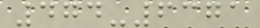474-6371
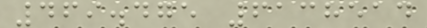469.475 6138514
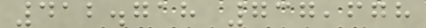412.718 737,678
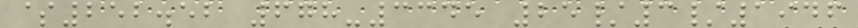$252.52 678-3345 25/3/1946
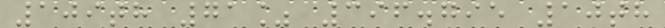109th 71% 396.795 10th
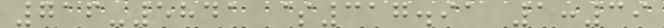716-5841 $317.91 1:39
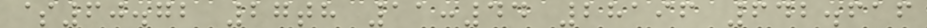$60.72 27th 11:44 28196 642.616
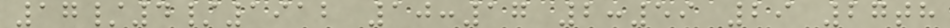17/4/1912 10:17 2:59 29 27th
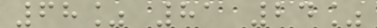68% 81 24%
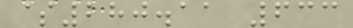$280.11 633
